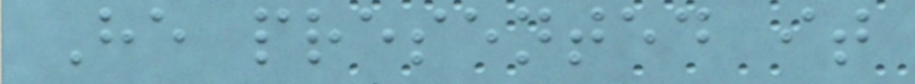He presented it
